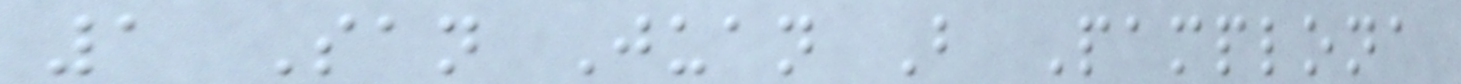1 San Juan B Pamplona
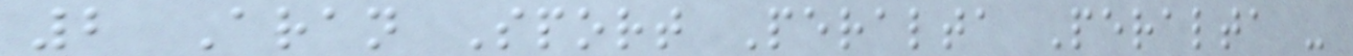2 Aran Sport Peralta Peralta -
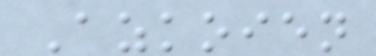Azkoien
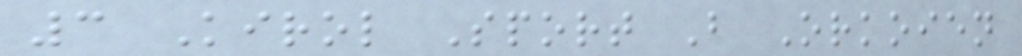3 Kirol Sport B Orkoien
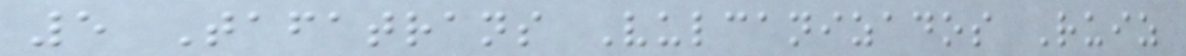5 Tafatrans Vulcanizados Ruiz
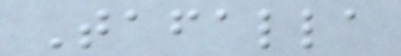Tafalla
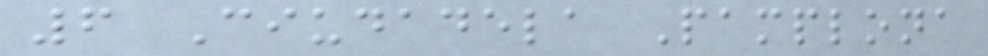6 Ciudadela Pamplona
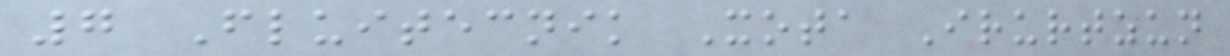7 Fluitecnik Xota Irurtzun
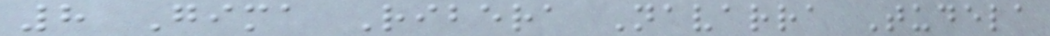8 Gima Ribera Navarra Tudela
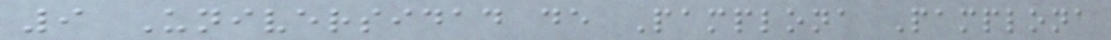9 Universidad de Pamplona Pamplona
